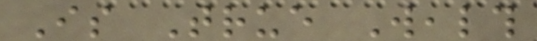Is True Wealth
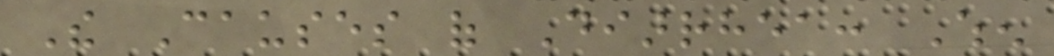The Causes of Diarrhea: When
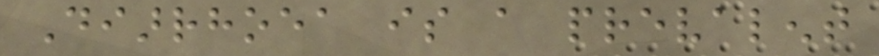Diarrhoea is a prevalent
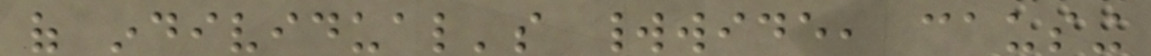of individual's worldwide, causing
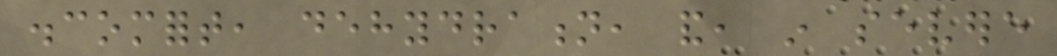discomfort, dehydration, and, in severe
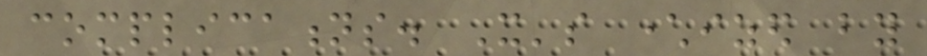complications. It's characterized by
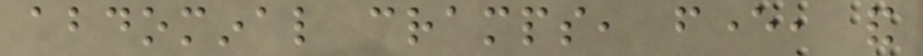abdominal cramps, fever, and
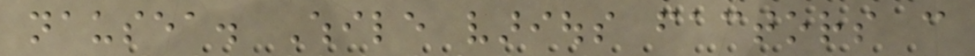nausea. While various factors can
